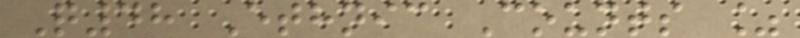Q48 Ethnic Counts %
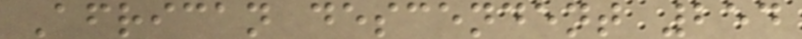African descendent 254
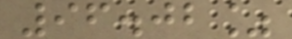96.02%
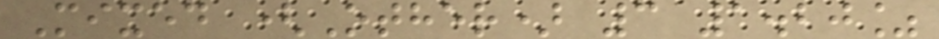Mixed (Other) 3 1.20%
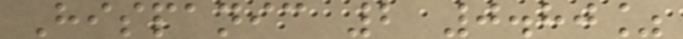Hispanic 2 0.80%
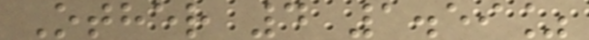Other 4 1.59%
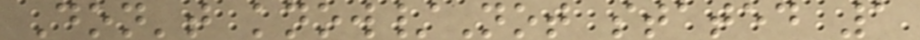Don't know/Not stated 1
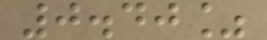0.40%
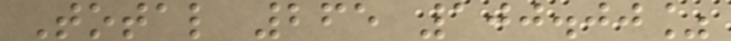Total 265 100.00%
